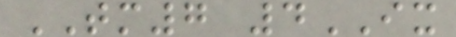TM7 4IX
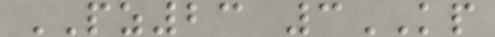PZ23 3KP
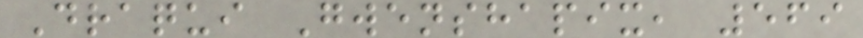Draqui Gwenshapix, 569
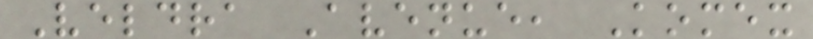Veldra Avenue, Komex
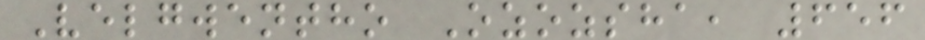Velgwentho Ozozsha, 656
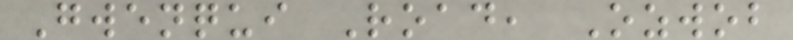Gwenqui Road, Ozwob
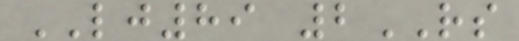LJ89 2RS
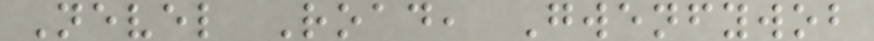Nevel Road, Gwenfywob
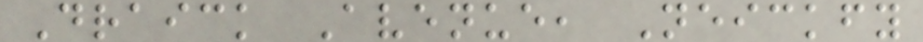Draick Avenue, Neickfy
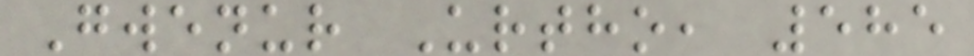Gwenur Urtho, 585
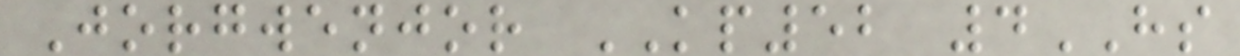Jorgwenjor KP52 4HS
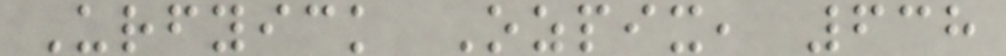Urfyick Ozpix, 638
